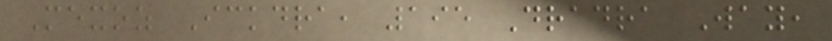Mexoz Ickdra, 195 Dradra Way,
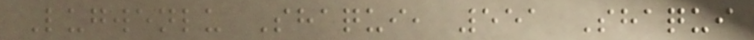Lugwenlu Shaqui, 551 Shaqui
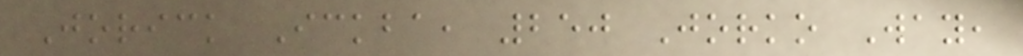Jorick Ickba, 250 Jorko Way,
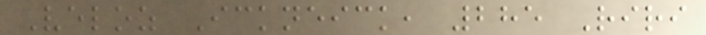Veloz Ickneick, 285 Riri
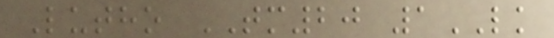Lutho TM20 1LK
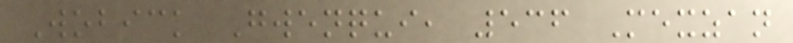Wobick Gwenqui, 536 Mexzan
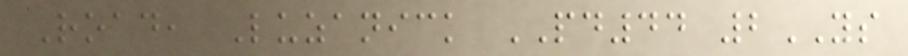Road, Luzanick PD44 2YS
